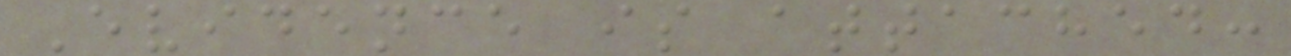Evidence is attached:
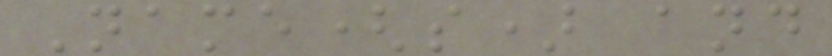Name(s) and
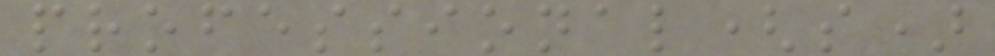professional(s)
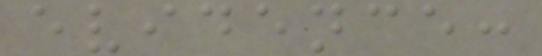evidence:
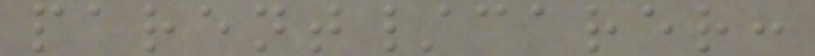parent/carer:
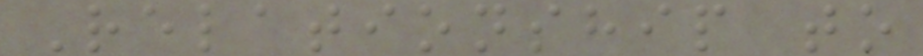Relationship to
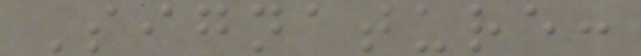Signature:
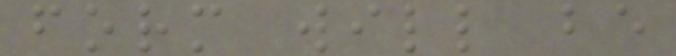form will be
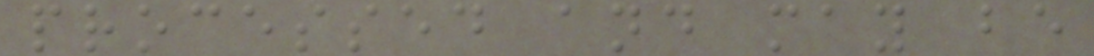processed and may be
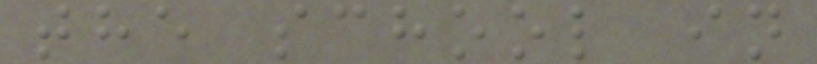the school in
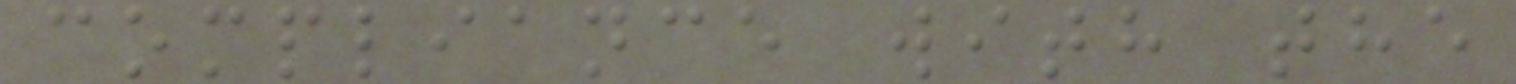compliance with the
